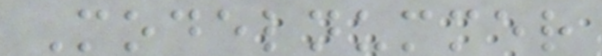Modelnummer
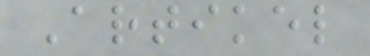Artikel
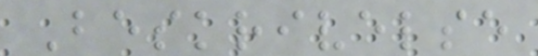Beskrivelse
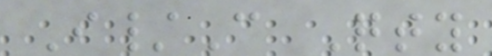I/C Qty
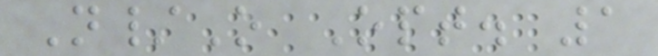N/O Opt. 1
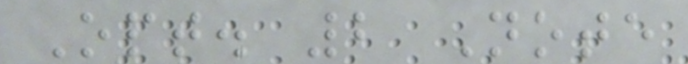Opt. 2 Note
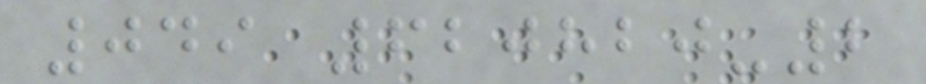049 620820-2
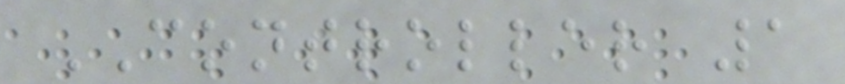CONTROLLER 1
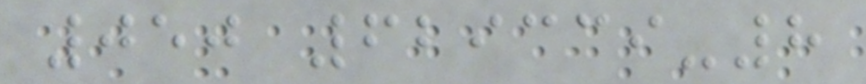050 629339-8
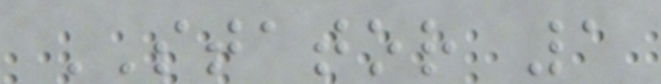STATOR 1
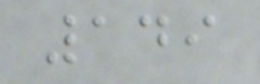149
